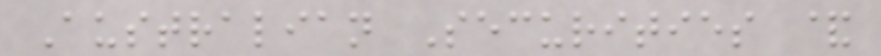Australian Securities &
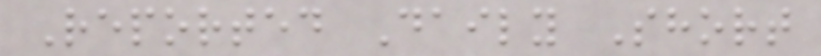Reported Daily Short
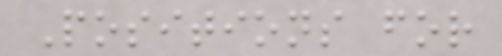Positions for
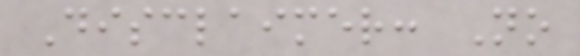Disclaimer: No
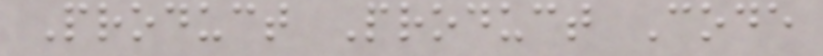Product Product Code
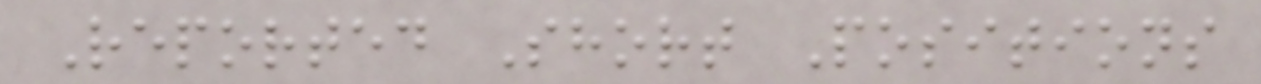Reported Short Positions
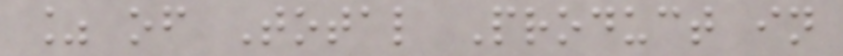% of Total Product in
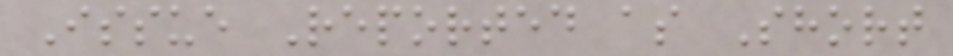Issue Reported as Short
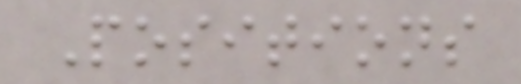Positions
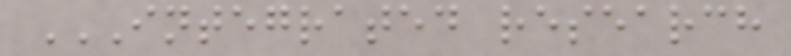INTEGRATED RESEARCH
